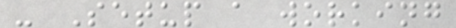- Setup a working
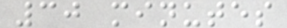30 minutes
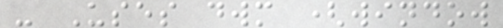- Uses dwm (window
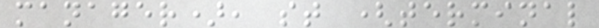manager), st (terminal
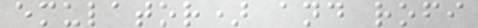emulator) and rofi
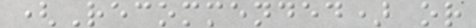(Recommended) or
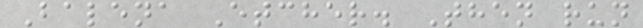Balena Etcher. Then run
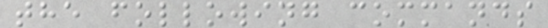the following commands
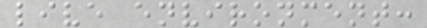live environment:
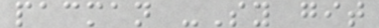pacman -Sy git
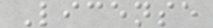License
